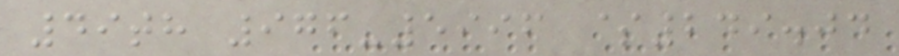49th 976-5996 $249.04
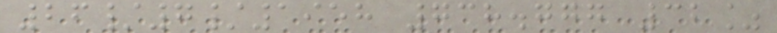26/7/1958 738.777 32%
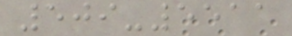509-5511
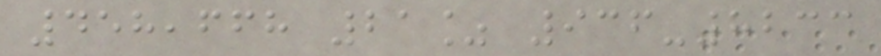458,668 21% 936-8233
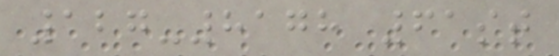127-8178 61st
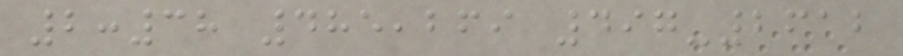2:38 485,269 497-2612
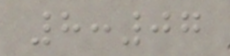8:07
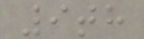9th
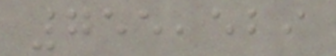755,529
